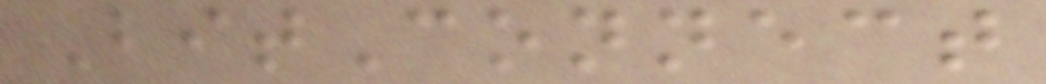BitConnect
